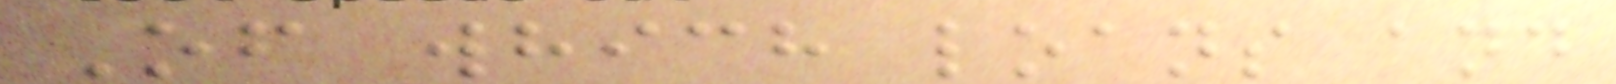Of which loans and
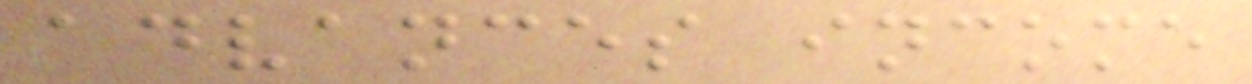advances income
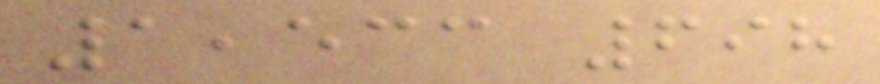1,533 698
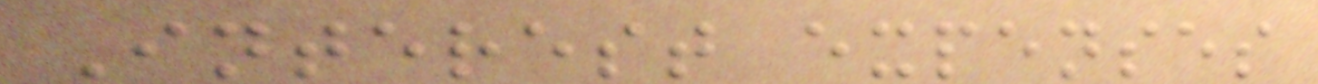Interest expenses
